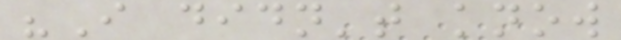"I didn't know
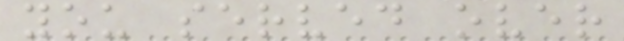you served over
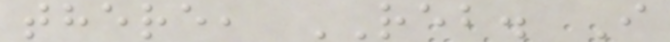there, REB. I
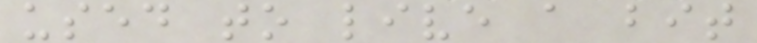used to live a bit
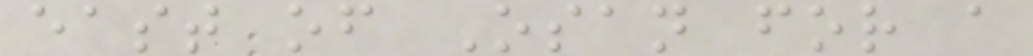east of Osan for a
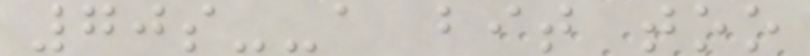70s--a bit too
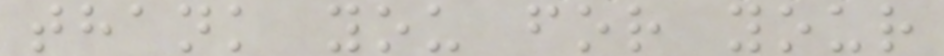thank you for your
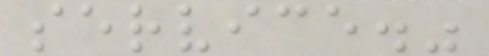service."
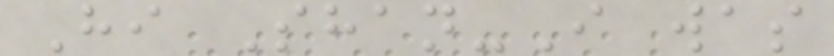Hi Shan-I was
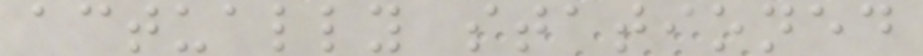actually stationed
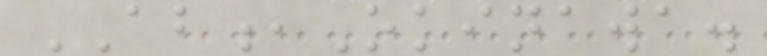AB,Okinawa.
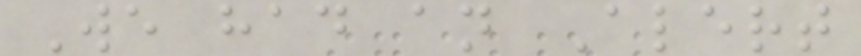We had an Alert
